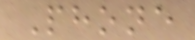Phone
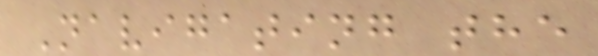Navigating the
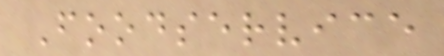Foodservice
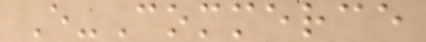E-Commerce
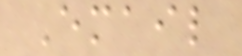Email
